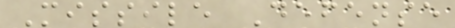Missile Defense
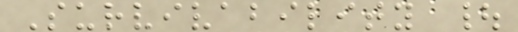Survivability |
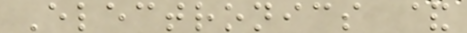Electronics &
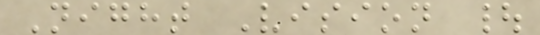Night Vision |
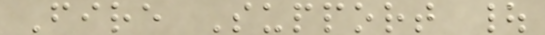Fire Support |
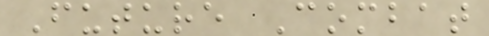Future Combat
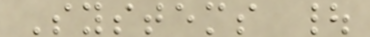Systems |
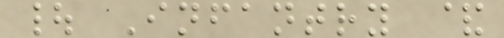| Infantry &
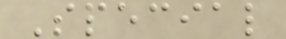Special
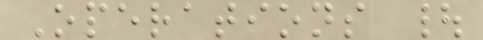Operations |
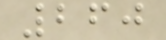260
